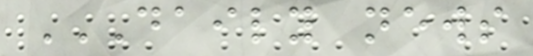DAILY NEWS
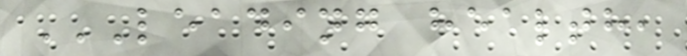LEADING HEALTH,
